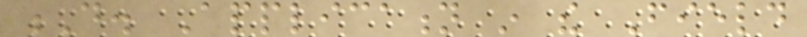D. Application in the Field
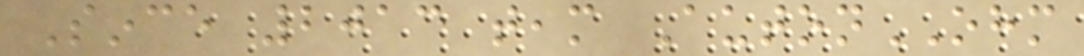Since 2013 team AutonOHM
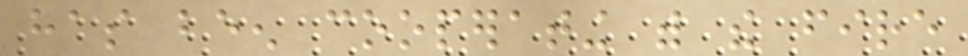has been cooperating with the fire
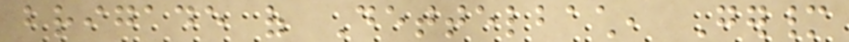brigade of Dettelbach, Germany
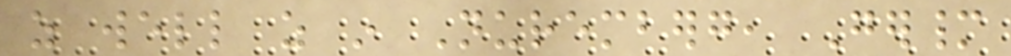as well as in Nuremberg, Germany
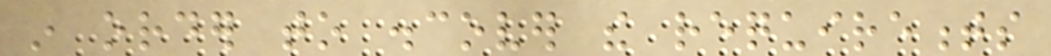in order to discover the requirements
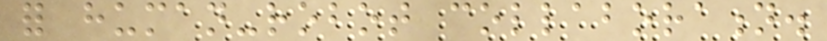for human-robot collaboration.
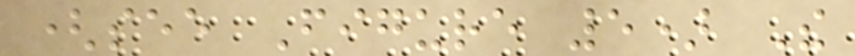(see Figure 5) The
